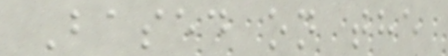Based on the
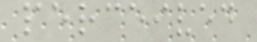perceived
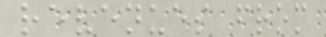revenues from
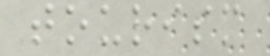tourism
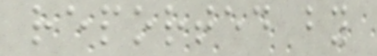reported by
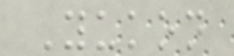Yukon
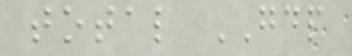total GDP
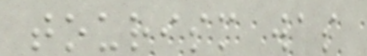tourism was
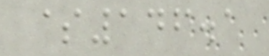$146.1
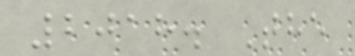2018. The
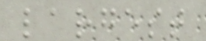largest
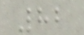82
